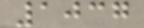1037
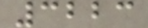3223
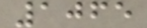1065
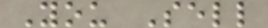You Sell
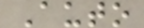Auto
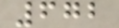672
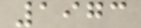1973
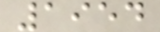1954
